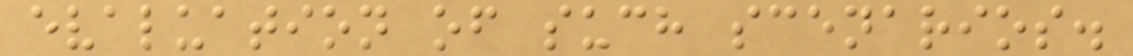evaluation of such scenarios.
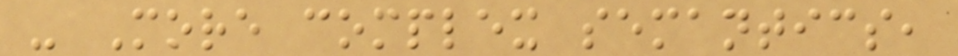- More complex semantics,
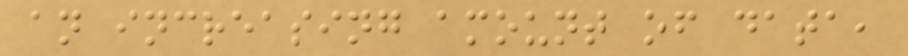an increasing amount of data,
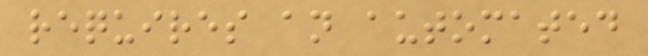requires an automated
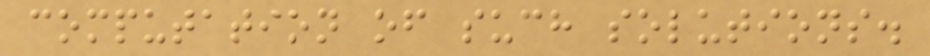computation of such solutions.
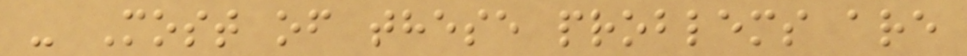- Most of these problems are
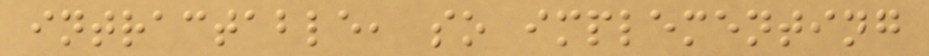intractable, so implementing
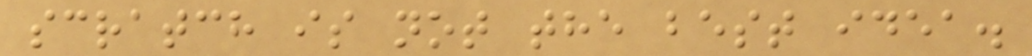scratch is not the best idea.
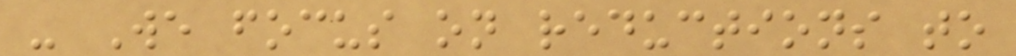- We focus on reductions to
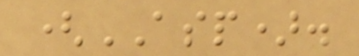(ASP).
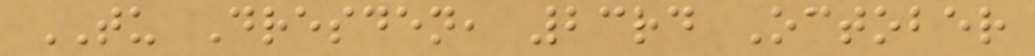TU Dresden, 23rd October
